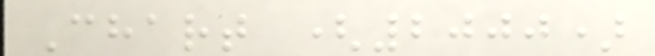Chart (2000)
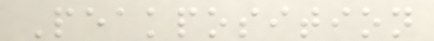Peakposition
